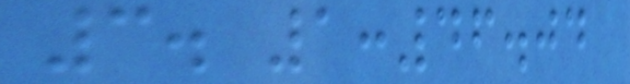3. 1:46.04
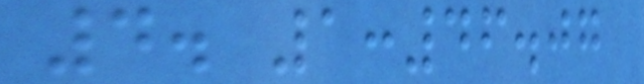4. 1:46.07
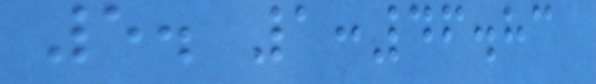5. 1:46.83
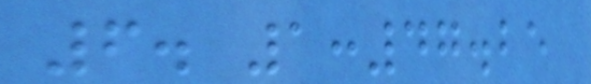6. 1:47.25
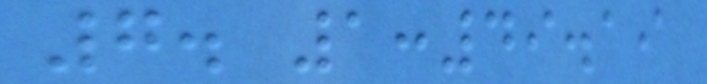7. 1:49.19
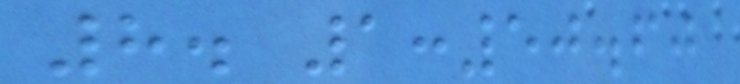8. 1:50.60
